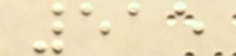515
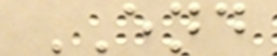END
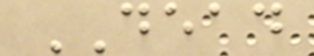DEAD
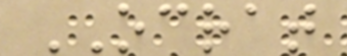OCRAT
